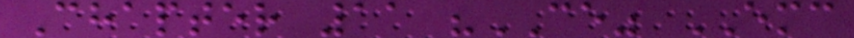Chapter 11 "CE" EMC
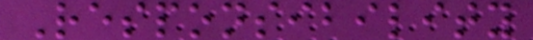Responsibility
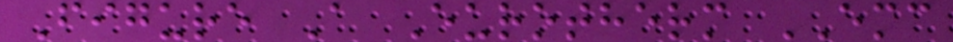Figure A Eurotherm EMC
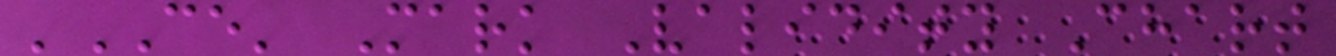'CE' Mark Validity Chart
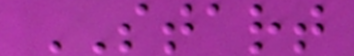START
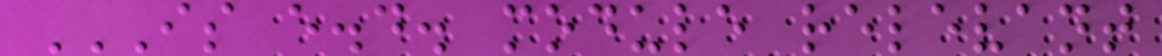IS E.D. MODULE RELEVANT
